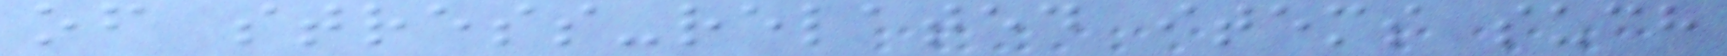of stress-related items such
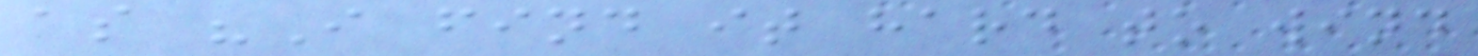as "I find it hard to wind
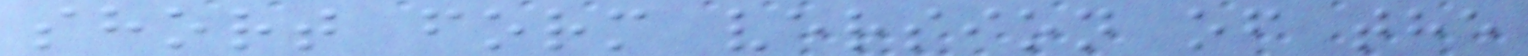short form version of the
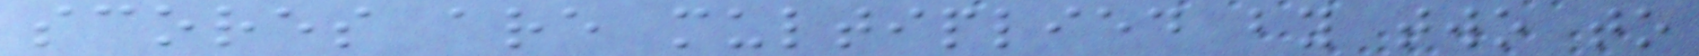scores are multiplied by two to
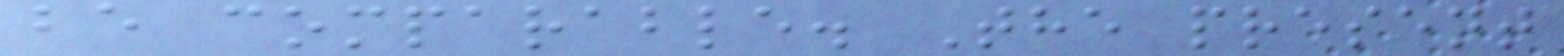be comparable. The present
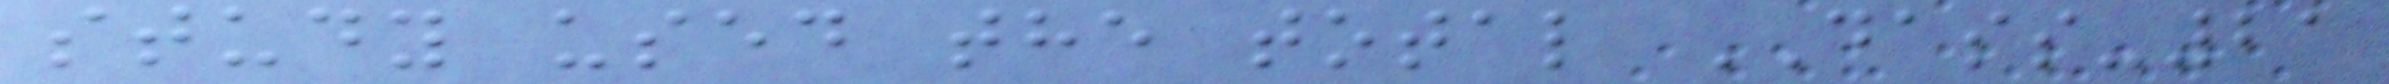study used the total DASS-21
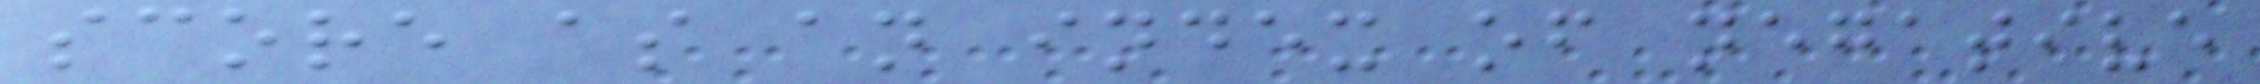score as an index of negative
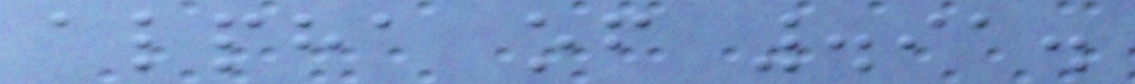alpha of .91.
